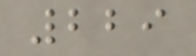229
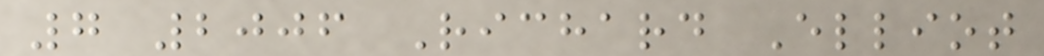7 2006 Richard Elliot
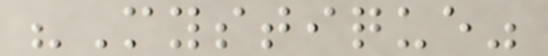"Mystique"
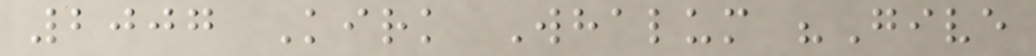2007 Kirk Whalum "Give
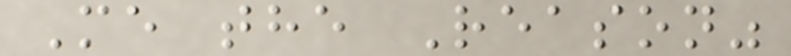Me the Reason"
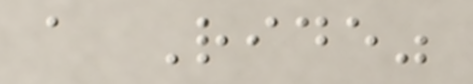a Ride"
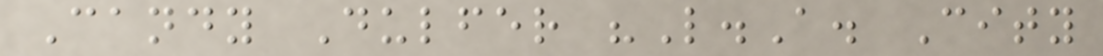Candy Dulfer "L.A. City
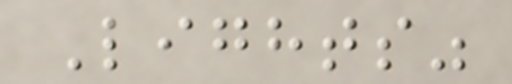Lights"
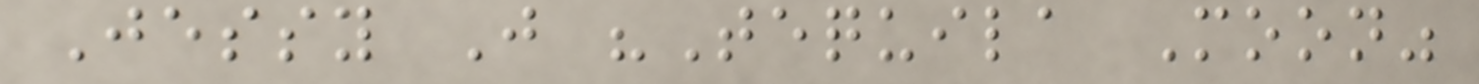Jessy J "Tequila Moon"
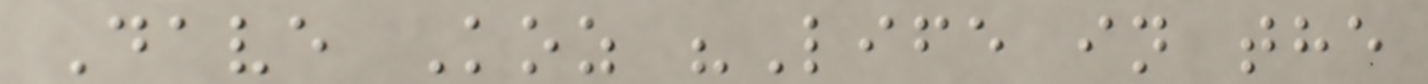Dave Koz "Life in the
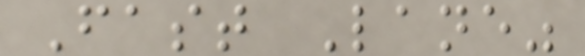Fast Lane"
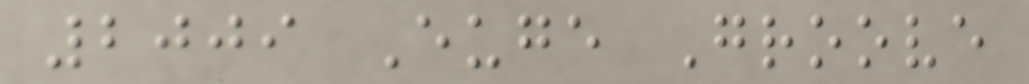2009 Euge Groove
